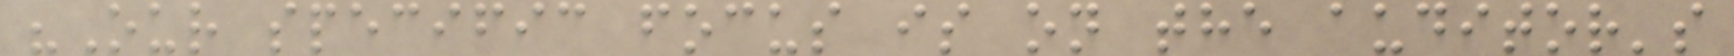"Our specific focus is on the auditor's
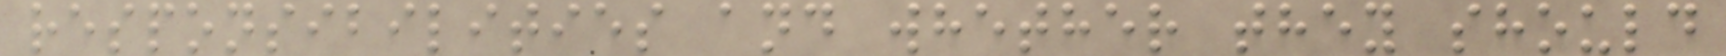responsibilities and whether they should
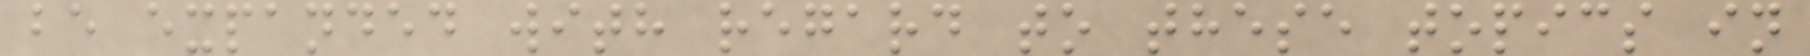be expanded with regard to these topics in
